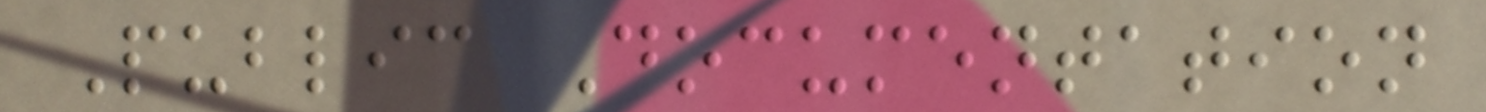Public Documentation
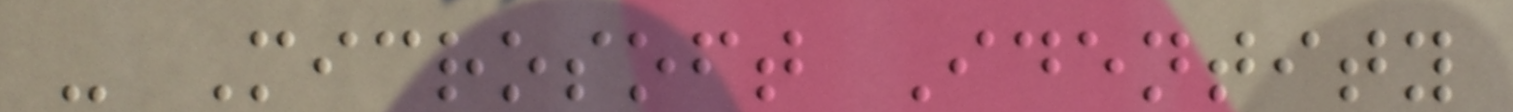- Microsoft Identity
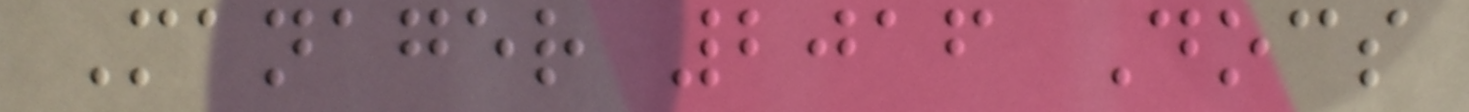Manager 2016 Docs
